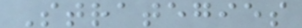Strategies
